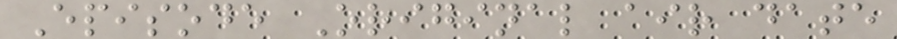Episode Original air date
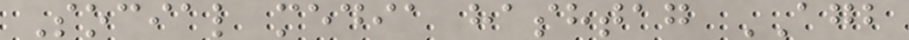Social media hashtag AGB
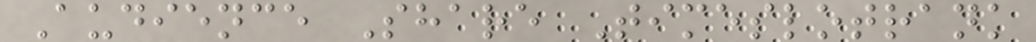Audience Share Timeslotrank
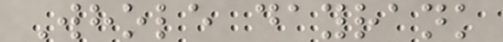Whole dayrank
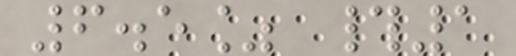6.5% #1
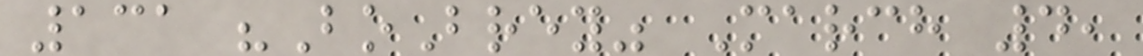131 "BoBrey" March 4,
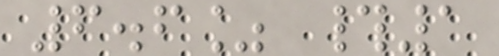6.6% #1
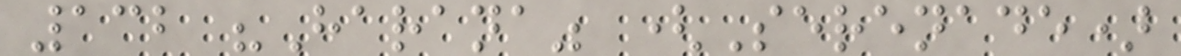132 "Harana" (Serenade)
